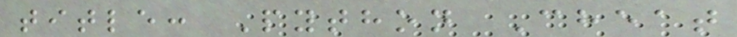title: Python Cheat
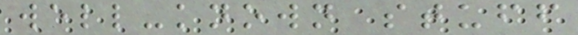well-known stuff
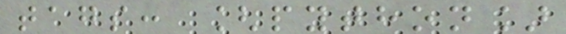tags: [python]
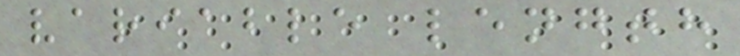variable length
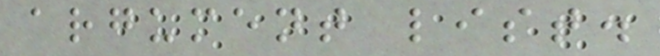argument list.
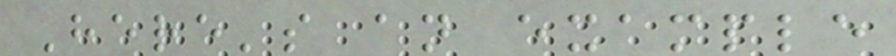Here's an example
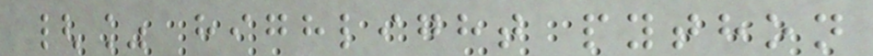{% highlight python
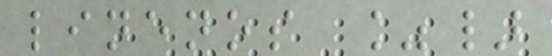linenos %}
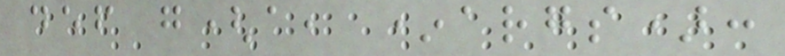def g(a, *args):
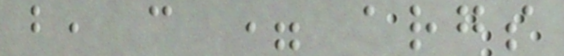b, c = args
